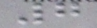7
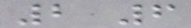2 6
